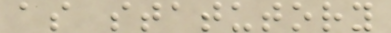as statutory
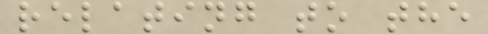relating to the
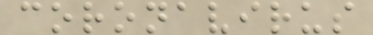coronavirus
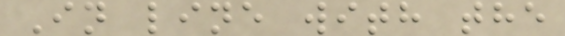In line with the
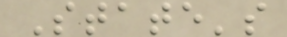State's
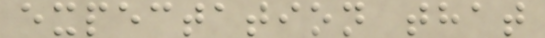expectation that
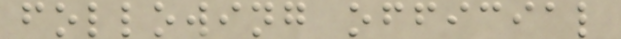following official
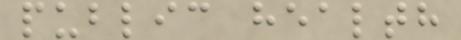public health
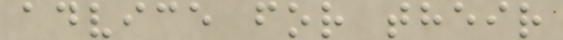advice for their
